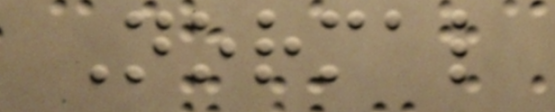Normal
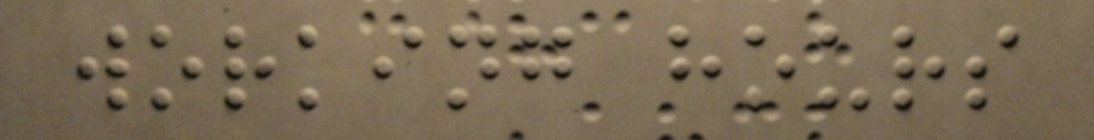working hours
